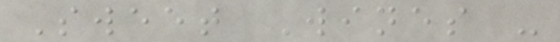Sweet Wines -
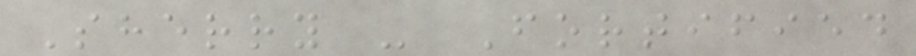Sherry - Fortified
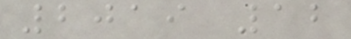2019 12
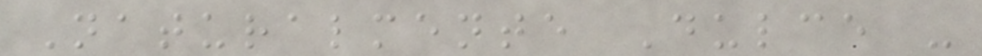Naturalmente Dulce -
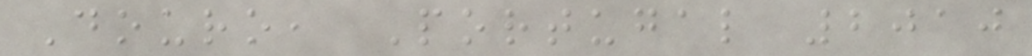Douro, Portugal 2010
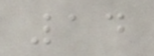14
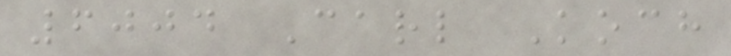6004 Carl Koch
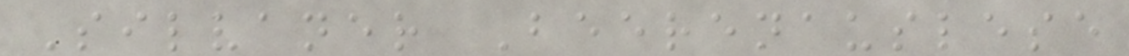Silvaner Beerenauslese
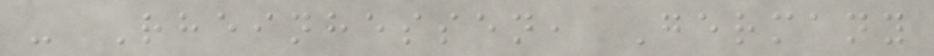- Rheinhessen, Germany
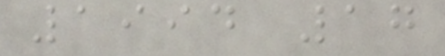1994 17
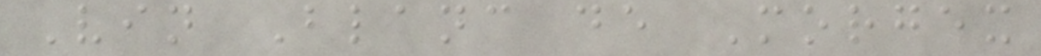Vin Blanc de Morgex
